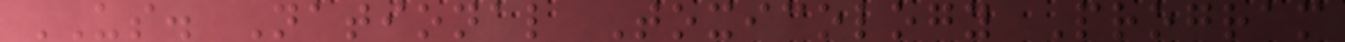US. National Toxicology Program
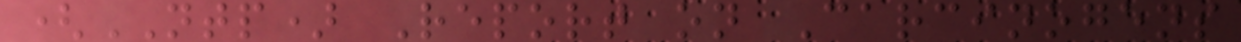(NTP) Report on Carcinogens
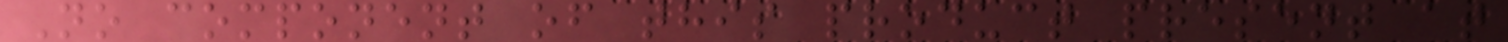No component of this product present at
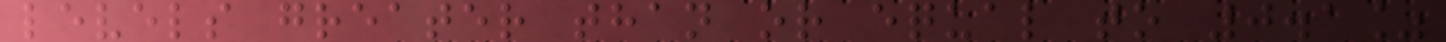levels greater than or equal to 0.1%
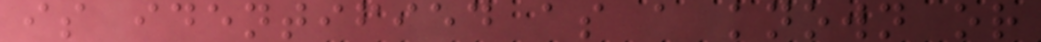is identified as a known or
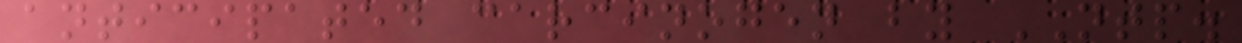anticipated carcinogen by NTP.
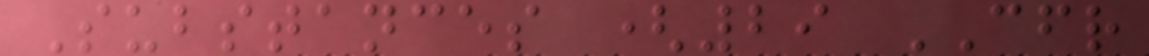Substances (29 CFR
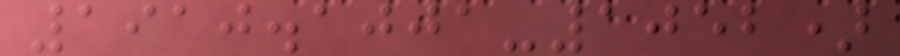1910.1001-1052)
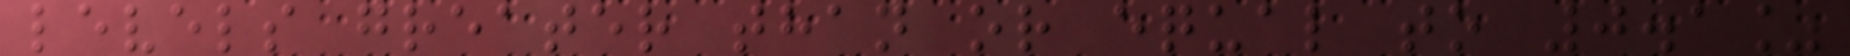levels greater than or equal to 0.1%
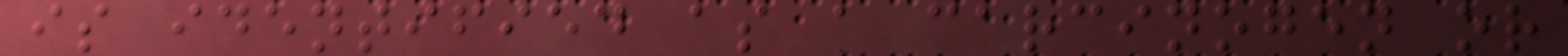is identified as a carcinogen or
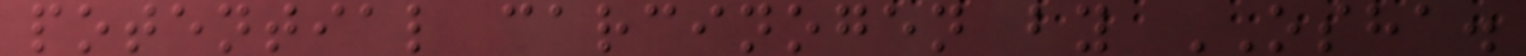potential carcinogen by OSHA.
